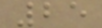25
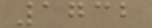1732
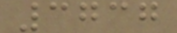3737
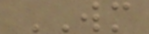WM
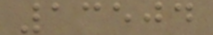13504
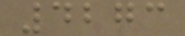4273
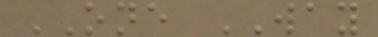ONE WAY
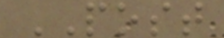POST
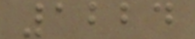1224
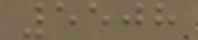5508
